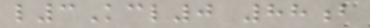l3Kcl0 88b
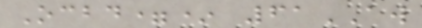Ocbd=* 61AW
